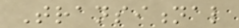Transitional
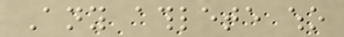Any athlete who
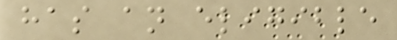has an eligible
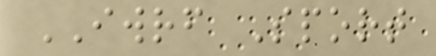IWRF Sport
